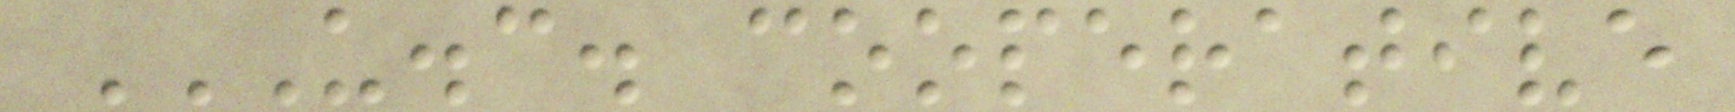U.C. COOPERATIVE
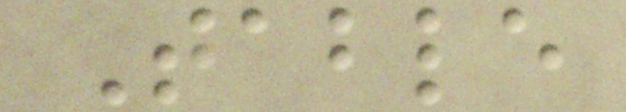Table
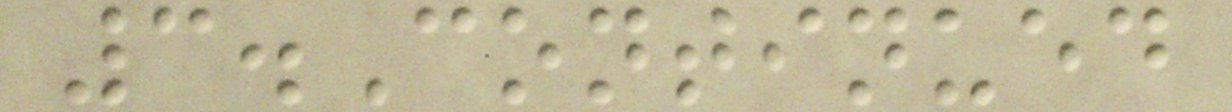3.Continued
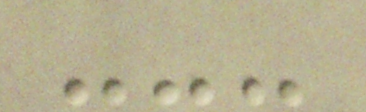---
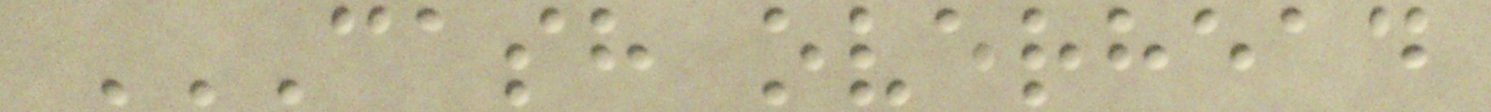CASH OVERHEAD
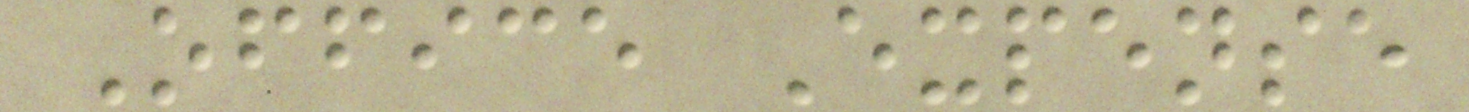Office Expense
